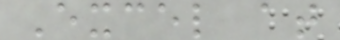Excel at
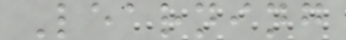Learning
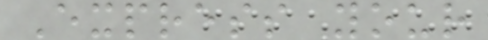Express your
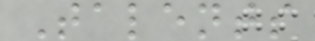Talents
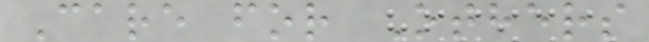Care for Others
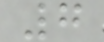7
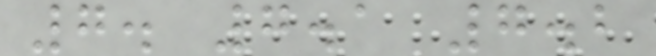7. 7.1 7.2
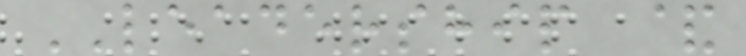LEADERSHIP &
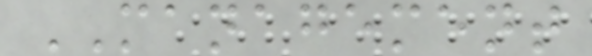MANAGEMENT
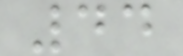44
